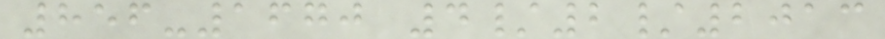856-1670 4/2/2013
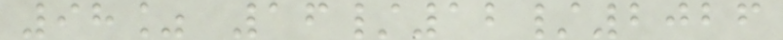98% 16/12/2026
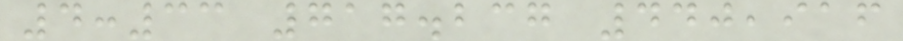4:33 717.237 440,916
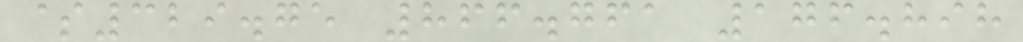$329.75 866.761 176.898
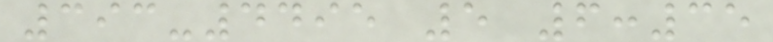393-4495 5 6:35
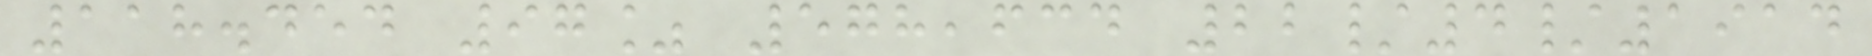118.454 97% 578,634 22/4/1914
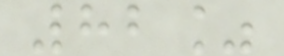82%
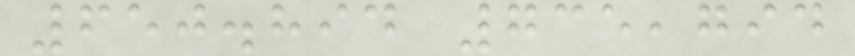650.894 735,794
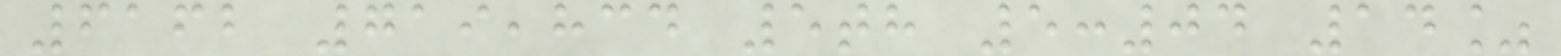6162 719,834 5th 5:04 14%
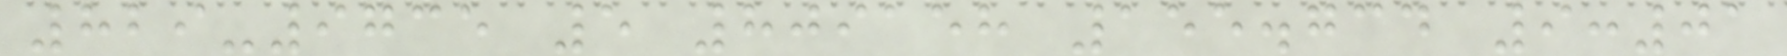829-9735 5 809158 155.734 9:01
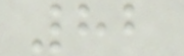82
